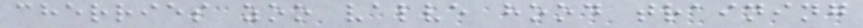cherries zoo valve hood training
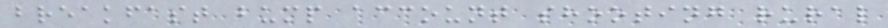breakfast bump account shooting rural
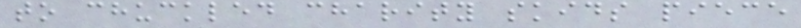to chuckled charity skids piece
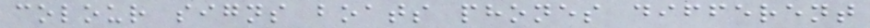colour signs boats phones different
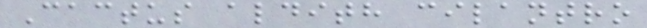Cactus aldith cilantro
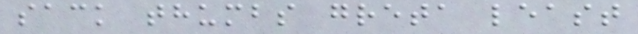sack thumbs greta least
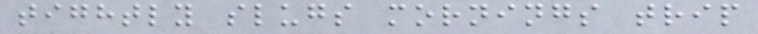tightly slugs mornings trip
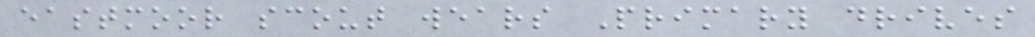eastmoor scout wears Primary drives
